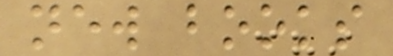new books
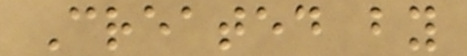Created by
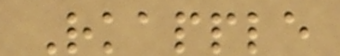Rkapple
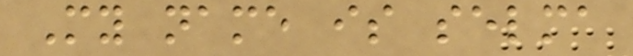My name is selma
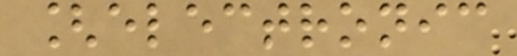[electronic
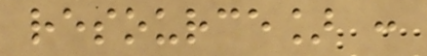resource] :
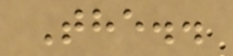The..
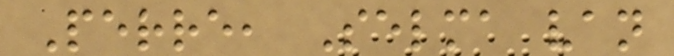Perre, Selma van
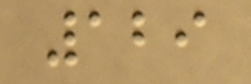129
